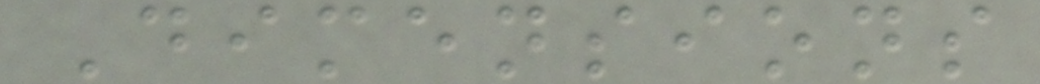Dimensions
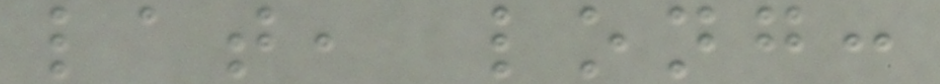lat, long:
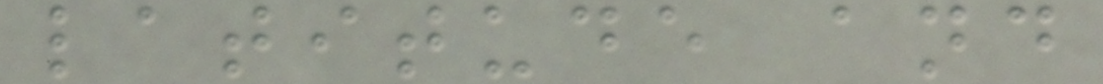latitude and
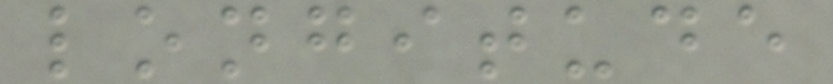longitude
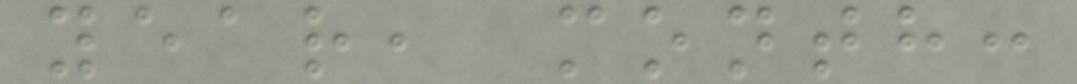year, month:
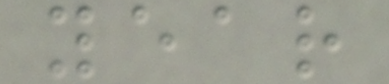year
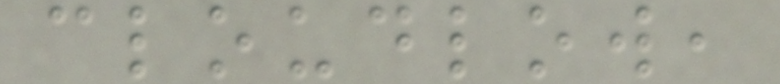cloudlow,
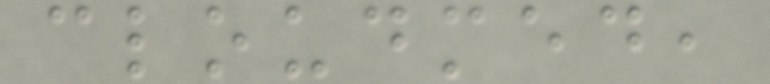cloudmed,
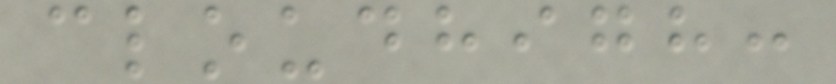cloudhigh:
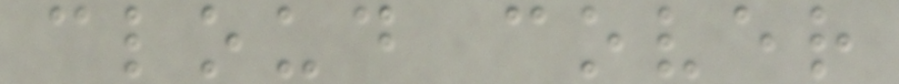cloud cover
